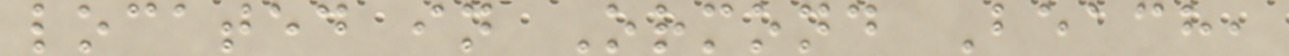located in Ormond Beach,
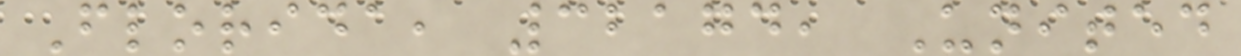Florida, 32174, United
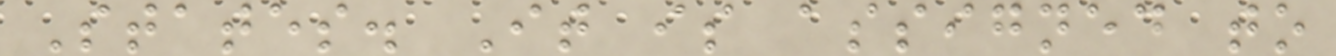States. It is assigned to
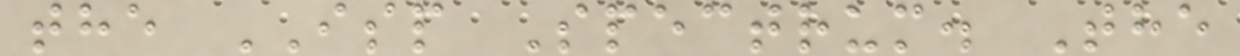the ISP Spectrum. The
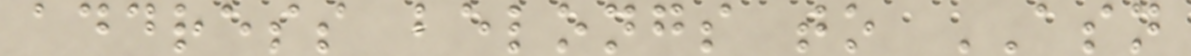address belongs to ASN
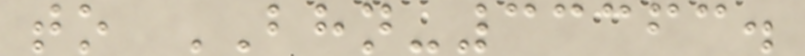to BHN-33363.
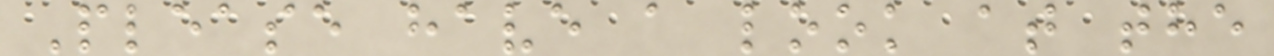Please have a look at the
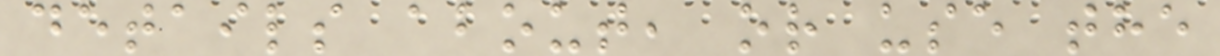details about, or use the
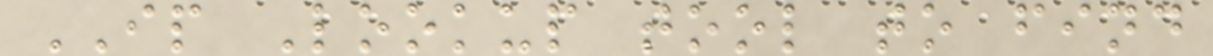IP Lookup tool to find
